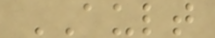AULT
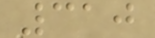310
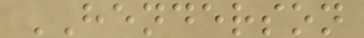HENDERSON
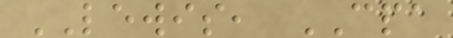LEWIS, CPA
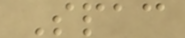Spac
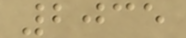2035
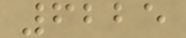6225
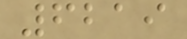6219
